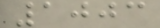1003
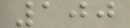100
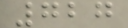727
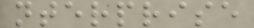nterprise
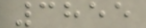3855
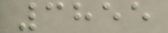3855
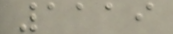1119
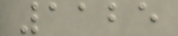1125
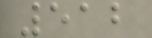512
